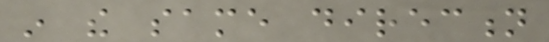in the same direction
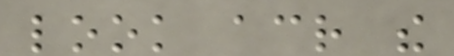look across the
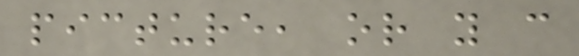picture, or you can
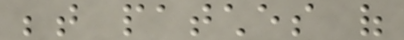between patches of
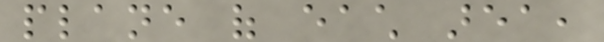plane of each area,
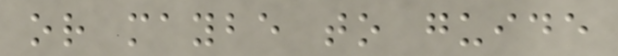or maybe to guide
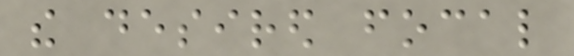the desired focal
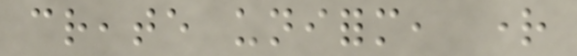create uniform, right
